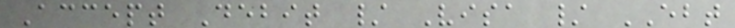Accept Debit / Visa / EBT
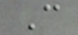C
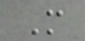M
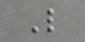L
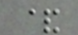&
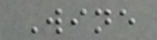Wine
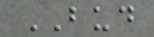BUD
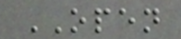OPEN
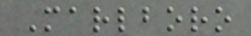Marlboro
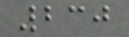230
